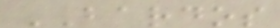BARDOS
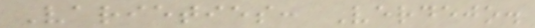Varieties: Verdejo.
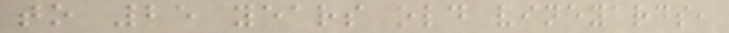to 25 years old vineyards,
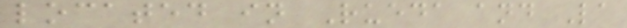located in Rueda and La
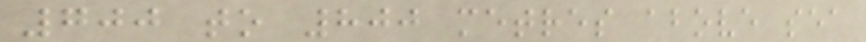700 to 800 metres above sea
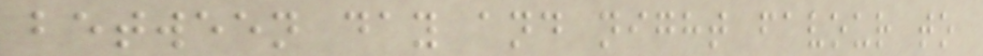between day and night favour to
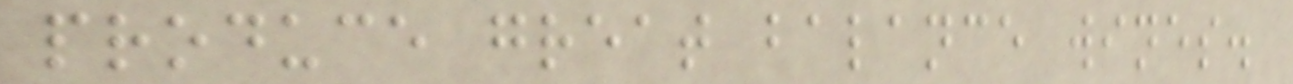produce great balance wines.
